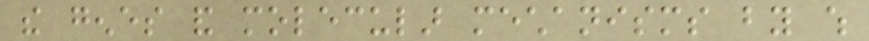the genes and molecular mechanisms by which
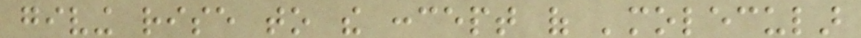giving rise to the concept of 'molecular
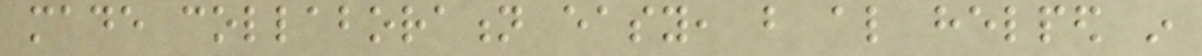made collaboration easy, but also helped in
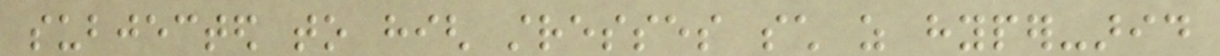subjected to high stresses such as hyper-arid
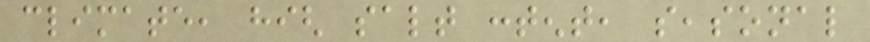climate, high salt content, seasonal
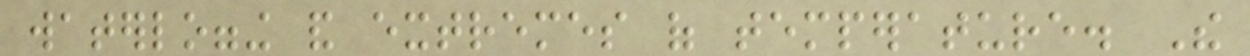waterlogging and extremes of temperature. The
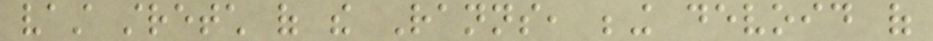vast stretch of the Ranns, being devoid of
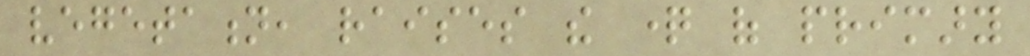vegetation, raises the question of primary
